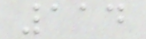114
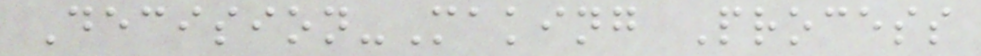Decision-Making Process
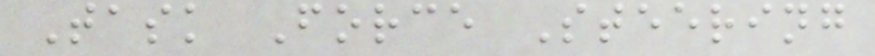Task Force Steering
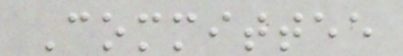Committee
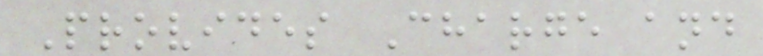Provides Charge and
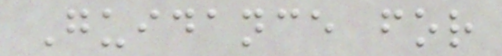Guidance for
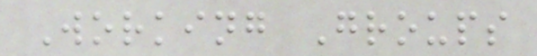Working Groups
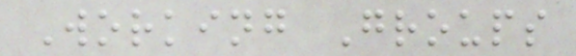Working Groups
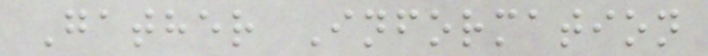Gather Information
